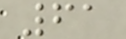61
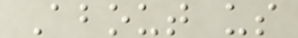About us
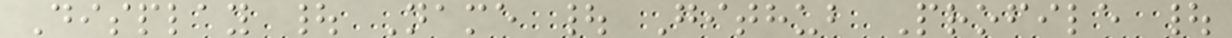Display | Name | Github Profile |
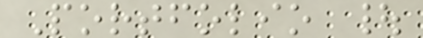Portfolio |
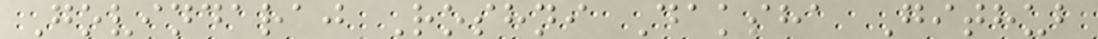Govindaraj Roshni Daksha Github
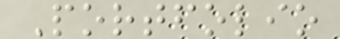Portfolio
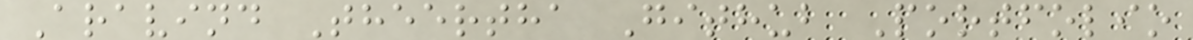Aravind Theertha Github Portfolio
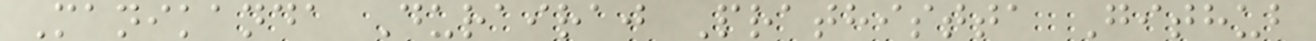Manikanda Durairaj Prathistta Github
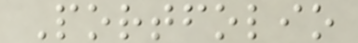Portfolio
